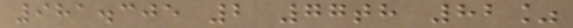981.305 2 77th 82%
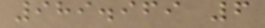989.969 6
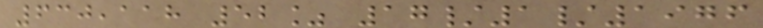630,118 52% 17/1/1976
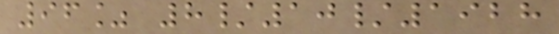96% 8/10/1928
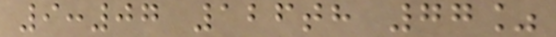9:07 126th 77%
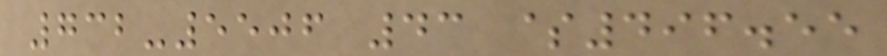732-5506 43 $496.55
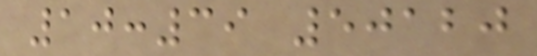10:39 50120
